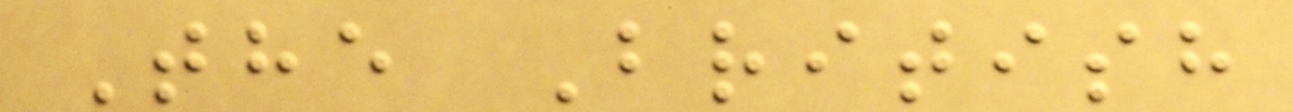The British
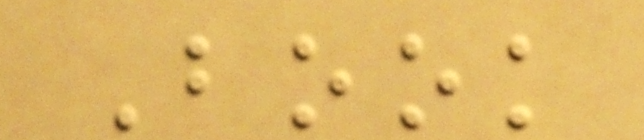Book
